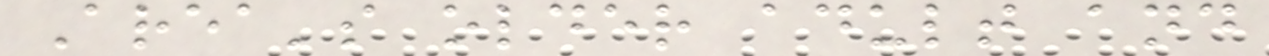Area's older adult and
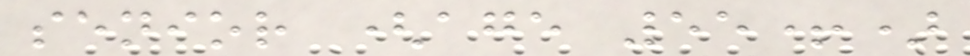senior (age 55+)
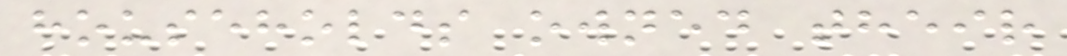households owned their
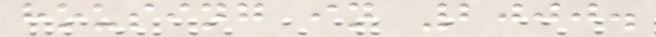housing in 2000.
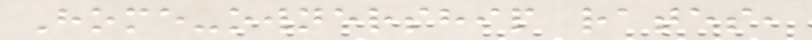Home-ownership rates,
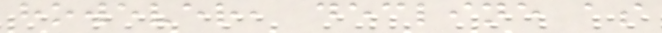however, decline as
